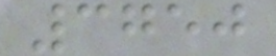3750
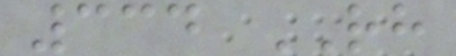334 RH
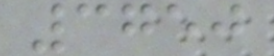3750
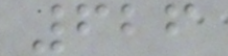626
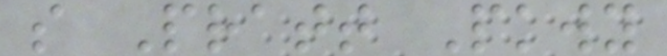s Pratt Pkwy
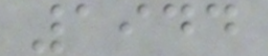1944
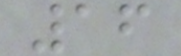16
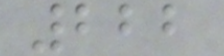222
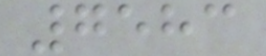7583
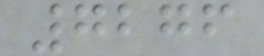7276
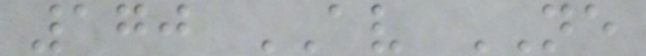170 AV NE
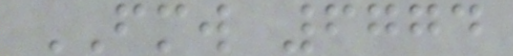FMW 6774
